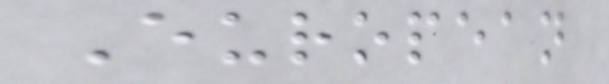European
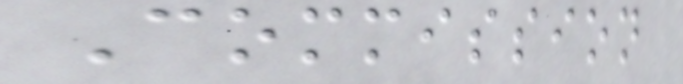Commission
